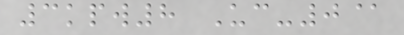3kpw8 Uc-0@
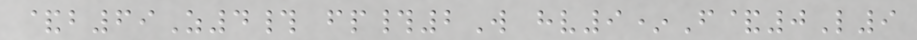&b69Z4# fp#2W hv9*F&0L9
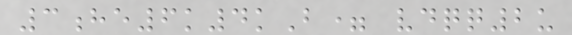3he6k4kB= vdqq2u
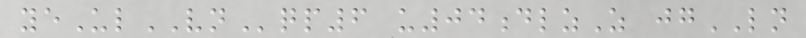yeUlVNqp6 u04dlzZ jgLN
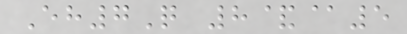Eh7Q 8&@5
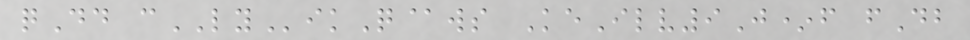qDd cLYikQ@ws KeIlv9J*f fDb
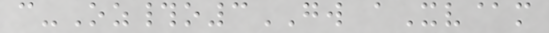c-Oz#o3GW aXv@m
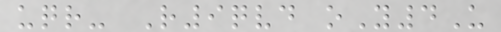uqr- R9qvd oY4U
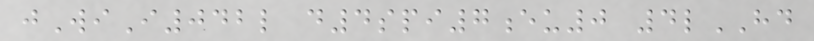jWiI042l d4spi7eu0 4lHD
